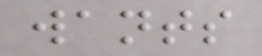wants
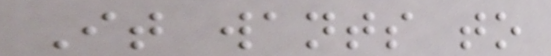It wants to
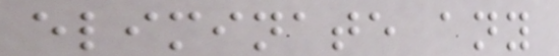eliminate any
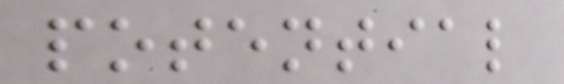potential
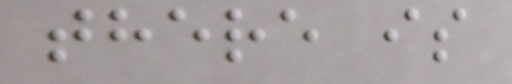there is
